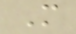M
